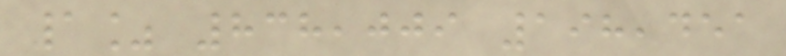1% 838,009 198,451
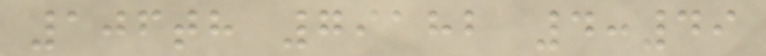106th 79182 4:49
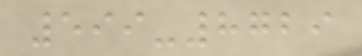599-8729
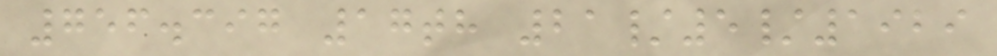756.397 17th 21/5/1929
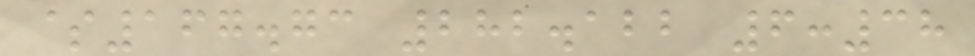$167.73 282.122 6:38
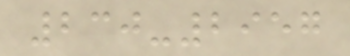230-2957
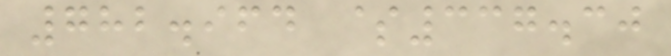782.964 $337.30
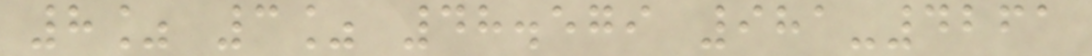8% 3% 48.579 981-4261
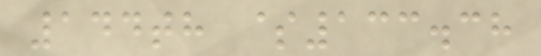144th $133.38
